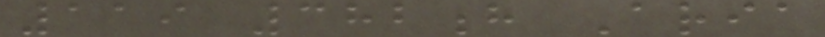119 382h Aria
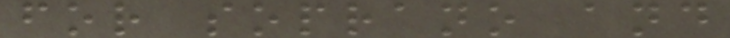for soprano and
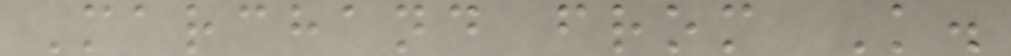Marchand from K.
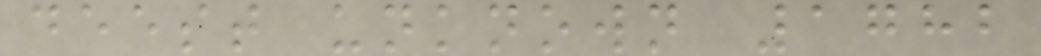deest unknown 1782
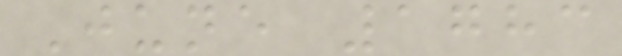June 1783
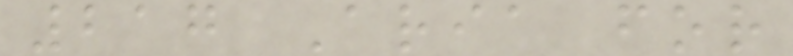217 Aria for
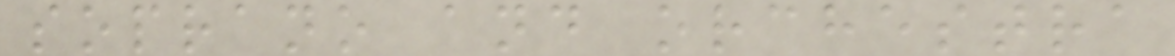soprano and orchestra
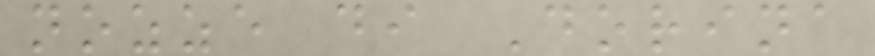nozze di Dorina
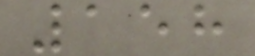158
